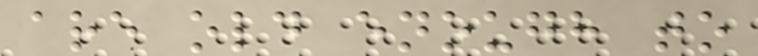are old enough to
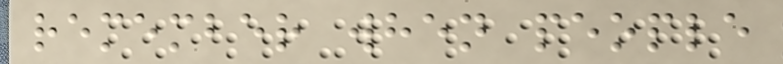remember when people
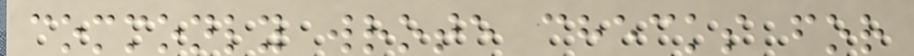commonly wrote checks for
